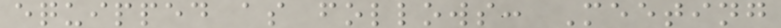equipped as follows: Meeting
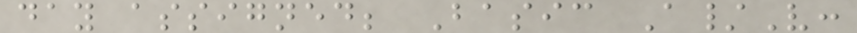day assigned; Basic A/V:
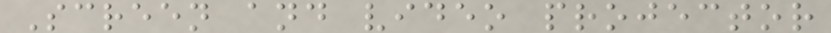Screen and video projector
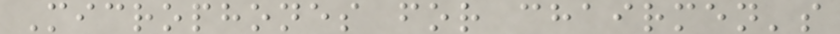Microphones for chairmen's
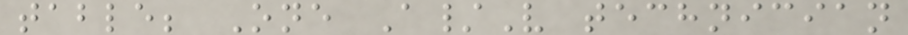table; One A/V technician
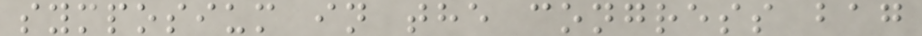symposium in the congress bag
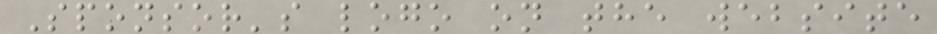Sponsor's logo on the website
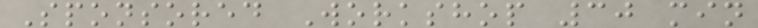Sponsored Workshop 30 min
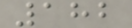182
